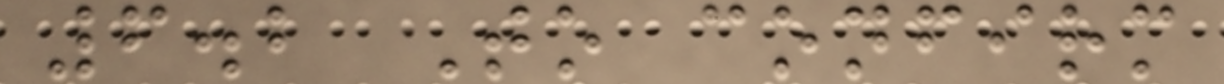6.2 To confirm
